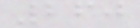260
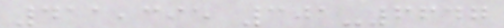411,395 301-6647
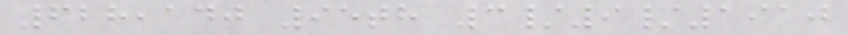628,140 95th 3/9/1910
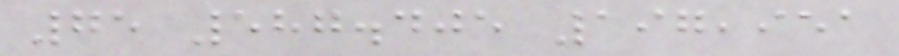75 587.405 197,951
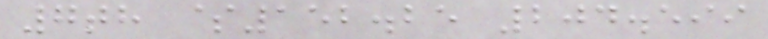7th $152.25 204.599
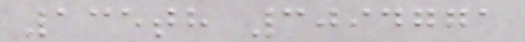135th 3094771
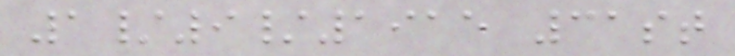1/9/1915 31st
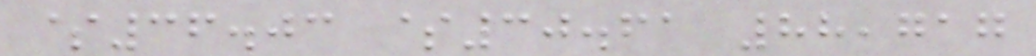$36.03 $30.61 88,717
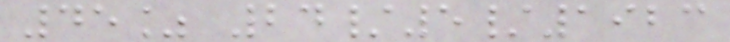45% 24/5/1923
